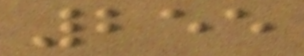255
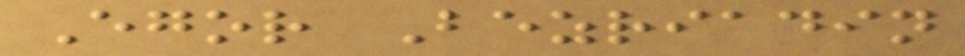Egor Bezriadin
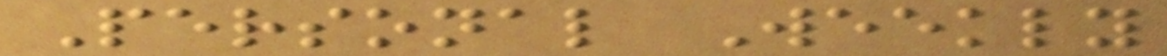Personal Weekly
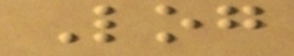Log
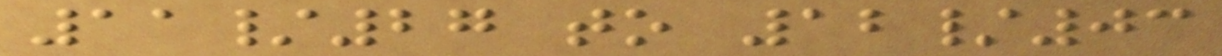11/27 to 12/03
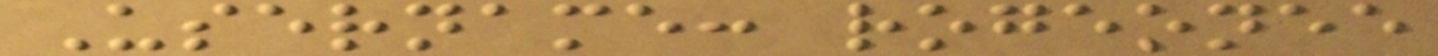Username: rogeonee
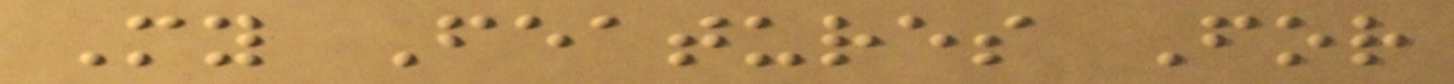My Features For
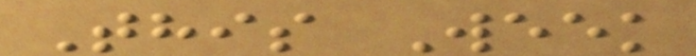This Week
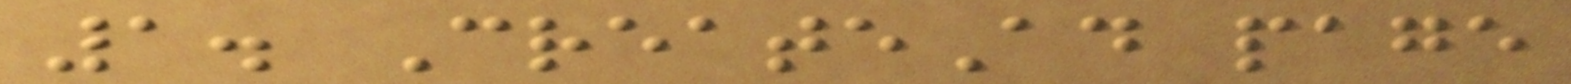1. CreateAd page
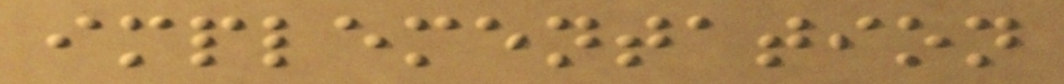implementation
